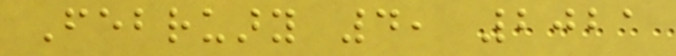February 4, 2021
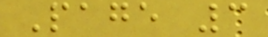Page 3
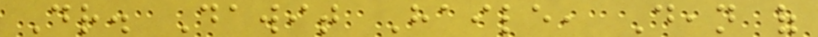Dr. Dawit Haile, Dean of
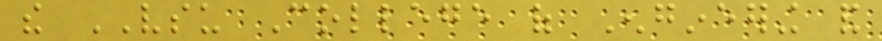the VSU College of Engineering and
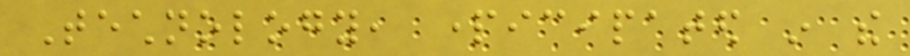Technology, participated in the
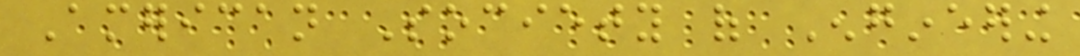American Society of Engineering
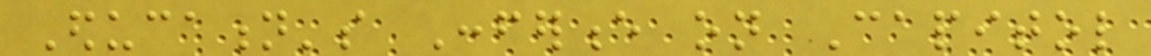Education's Conference on Capitol
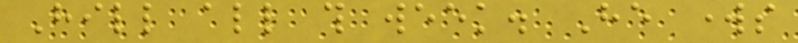Hill all this week. He works
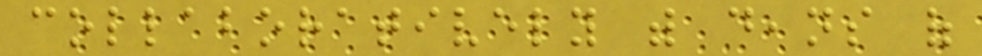collaboratively with deans of
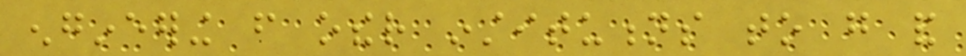engineering from other institutions to go and
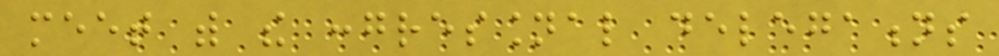meet with the congressional delegations
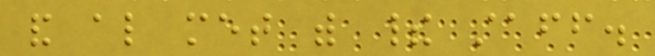and also met with their staff.
